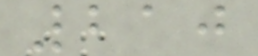210
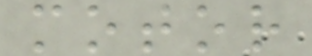motor
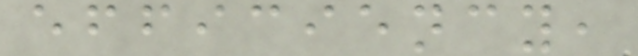efficiency,
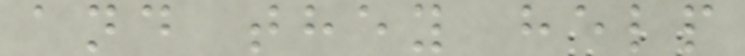and they help
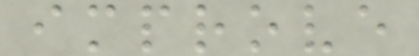improve
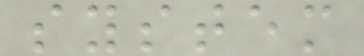system
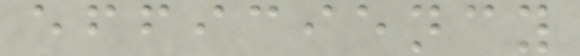efficiency
